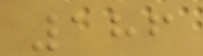186
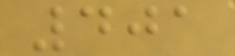401
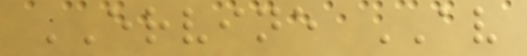ERVINE AV
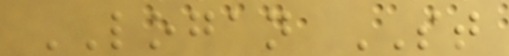LOGAN ST
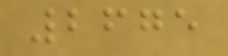2675
